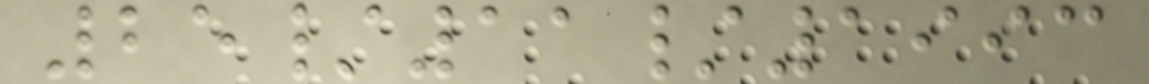25/11/1993
